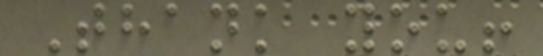Thank you!
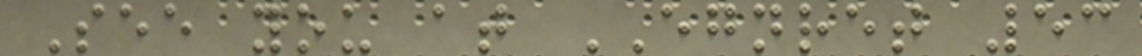See you at EGNRET 53
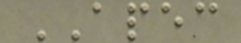APEC
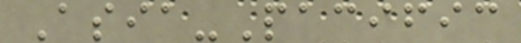Asia-Pacific
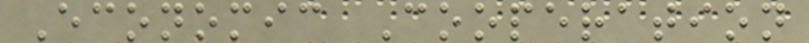Economic Cooperation
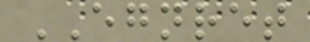EGNRET
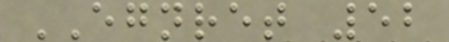EGNRET 52
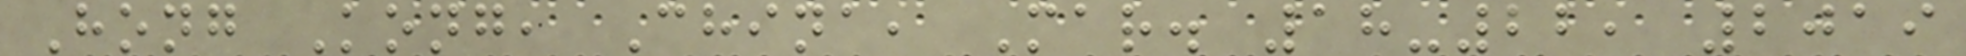Hong Kong, China, Mar. 18-22, 2019
